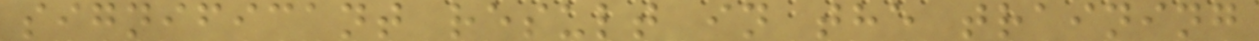significant result in the training
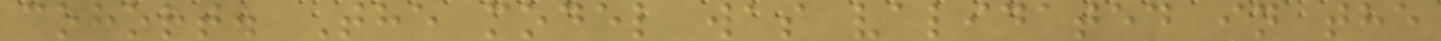cohort. The model was validated in the
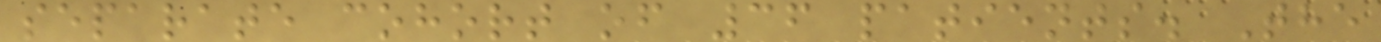separate cohort of 36 patients. The
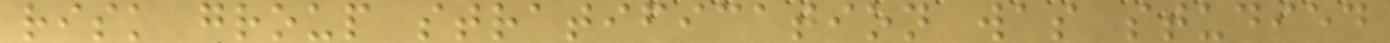risk group stratification was studied
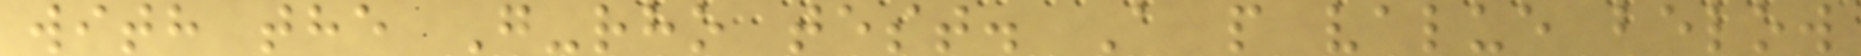with the G-rho test. A p value below
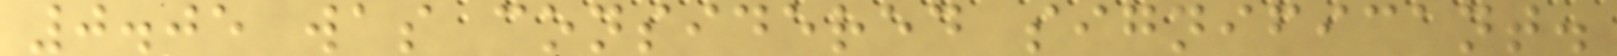0.05 was considered significant.
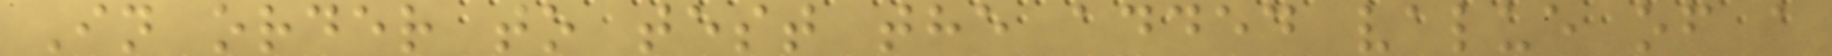In order to test the added value of a
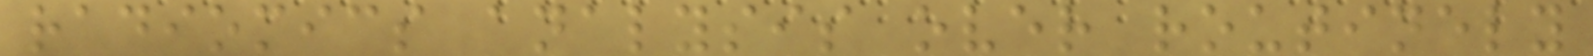radiomics analysis over routinely
